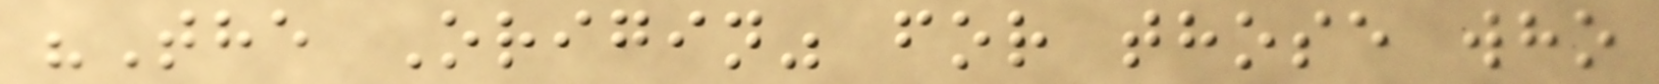"The Origin" for those who
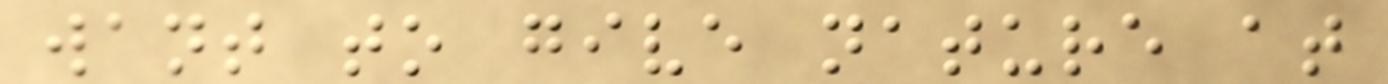want to give nature at
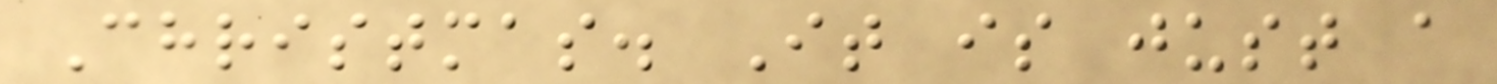Christmas. It is just a
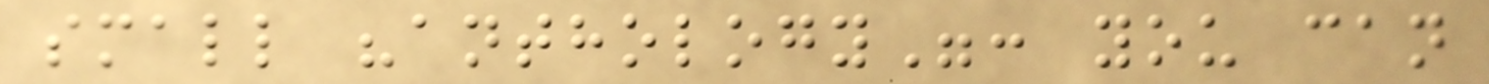small "anthology": you can
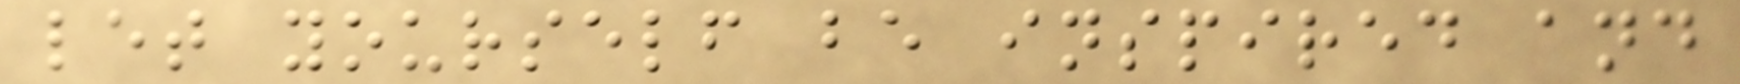let yourself be inspired and
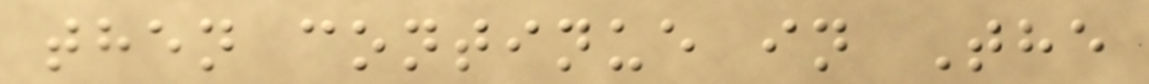then continue in The
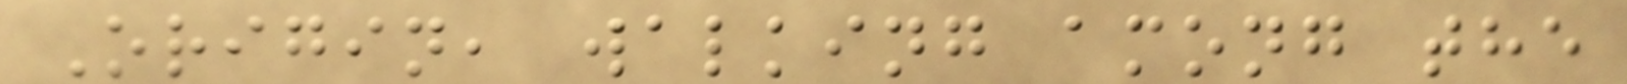Origin, walking among the
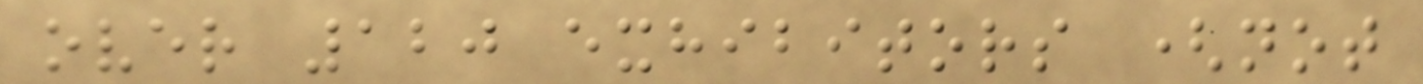over 120 exhibitors (not
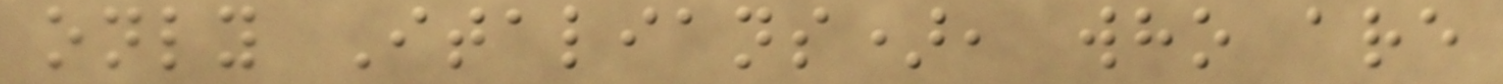only Italians), who are
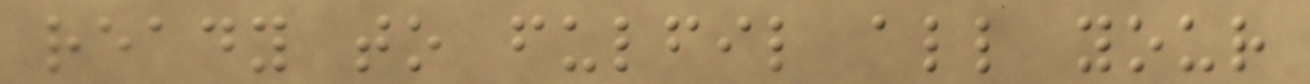ready to fulfil all your
